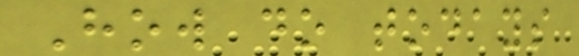How do todays
